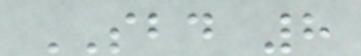SBD 8
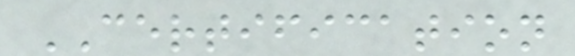CERTIFICATION
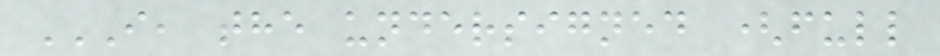I, THE UNDERSIGNED (FULL
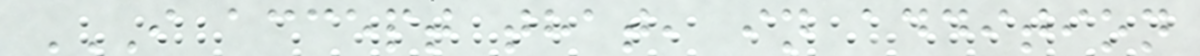I ACCEPT THAT, IN ADDITION
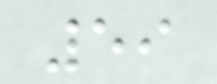59
